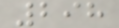298
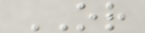OR
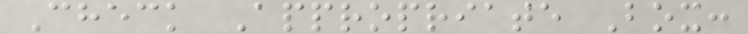Check Appropriate Box:
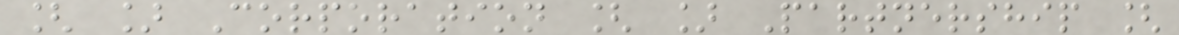[ ] Corporation [ ] Partnership [
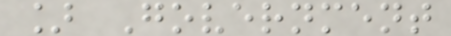] Government
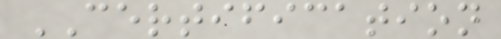CERTIFICATION
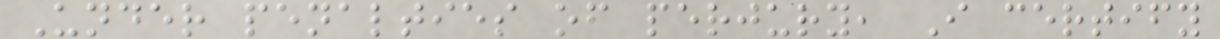Under penalties of perjury, I certify
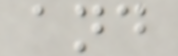and
